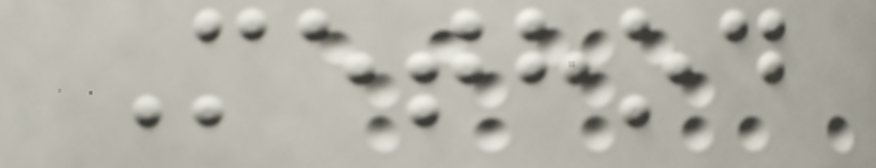Method
